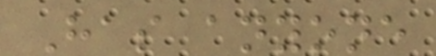Has anyone
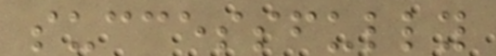successfully
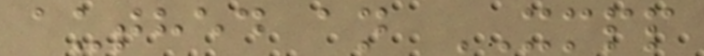authed an XMPP
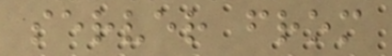server from
